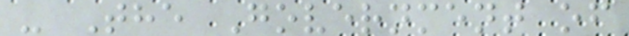- The Government of
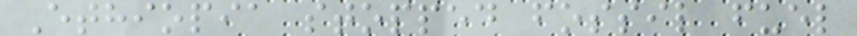Ethiopia stopped fossil fuel
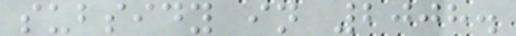subsidy in 2008.
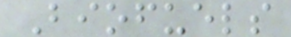Biofuels
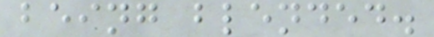being blended.
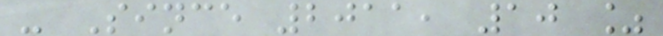- Since 2011, 10 %
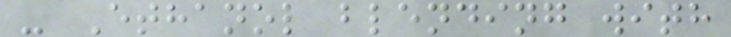- Ethanol blending with
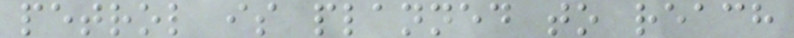petrol is planned to reach
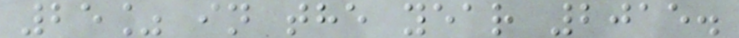25% in the year 2015.
